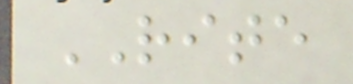RITE
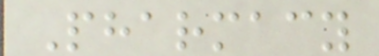Pharmacy
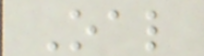Oal
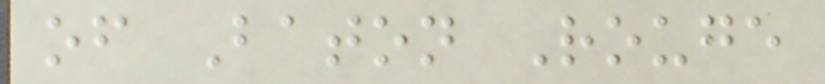of Baton Rouge
